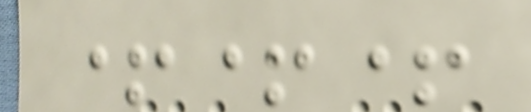+++
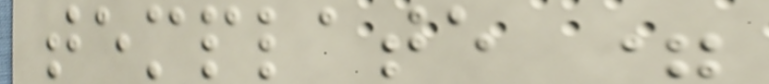template =
